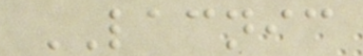LACNIC
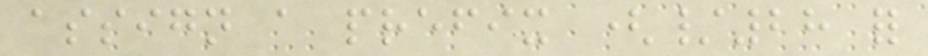assign a prefix (/28 for
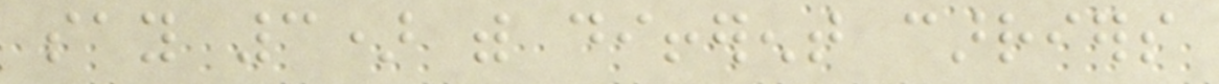say 3) with different carriers
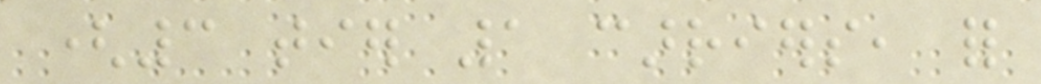(3 tier 1 carriers, for
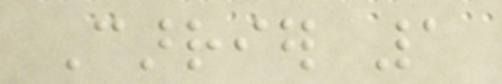Carrier 1
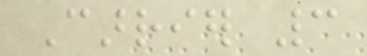Carrier 3
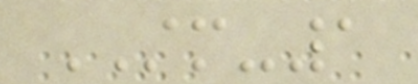STM-1
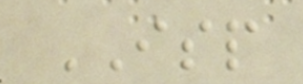ISP
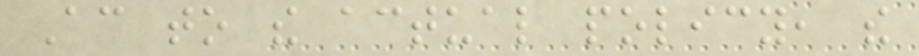According to the actual policy, the
